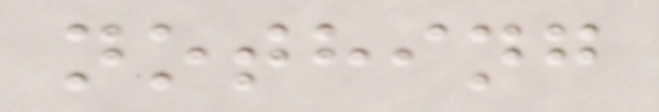nothing
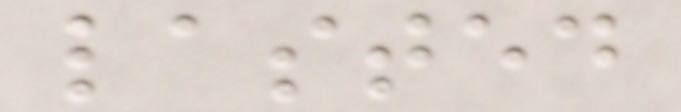lasted
